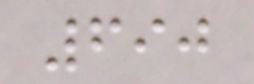690
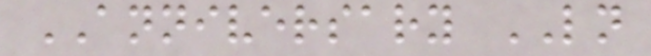ANNIVERSARY LN
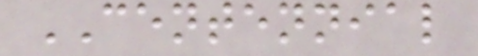CENTENNIAL
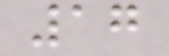17
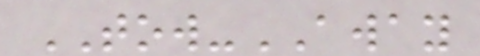TOW-AWAY
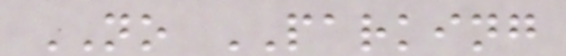NO PARKING
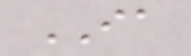IA
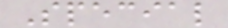Special
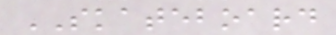SKATEBOARD
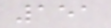151
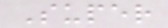Super
